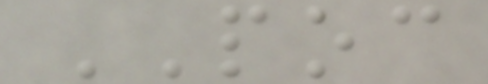POC
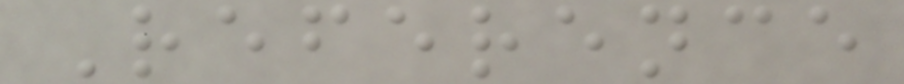Reference
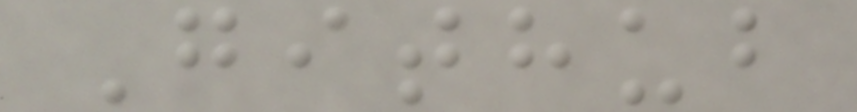Github
